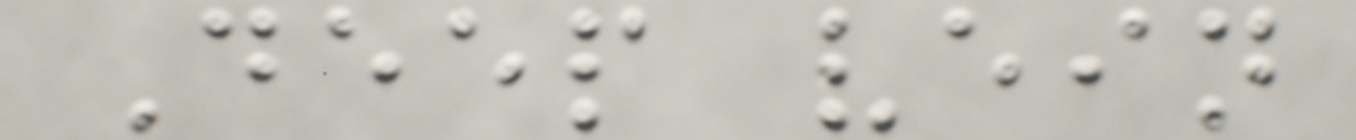Deep vein
